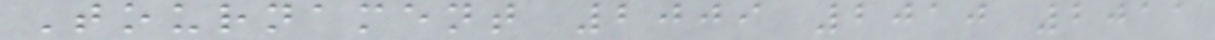Tournament 2009 2010 2011
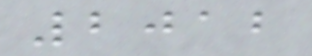2012
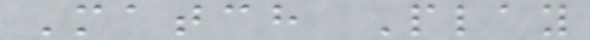Match Play
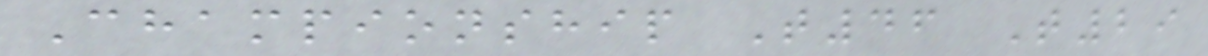Championship T46 T29
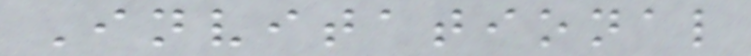Invitational
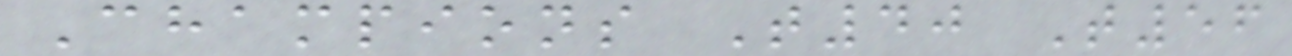Champions T40 T56
